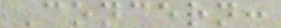Concern:
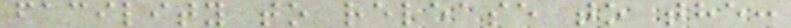facility to release to the:
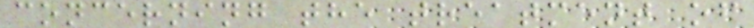concerning the treatment of
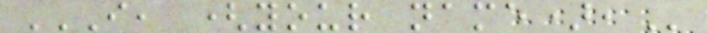I, (YOUR NAME),
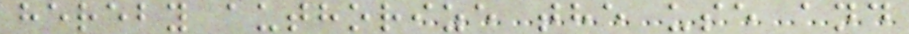hereby authorize the use and
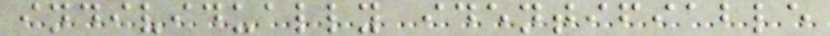individually identifiable
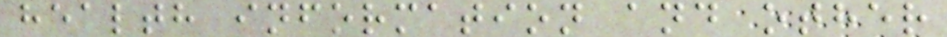health information and other
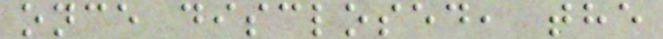once disclosed, the
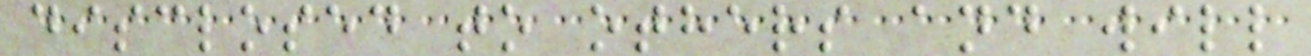disclosed to others and will
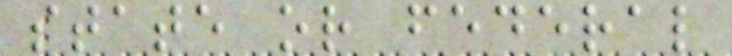state or federal
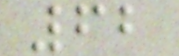62
